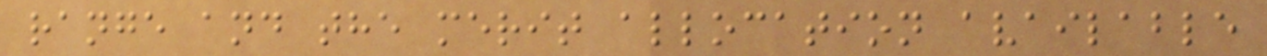range and the merit allocation available
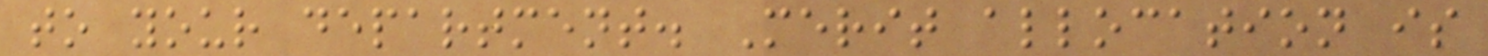to your department. Merit allocation is
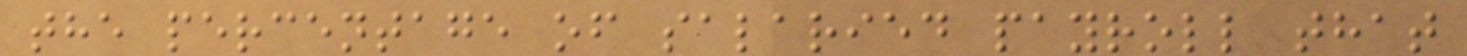the percentage of salaried payroll that
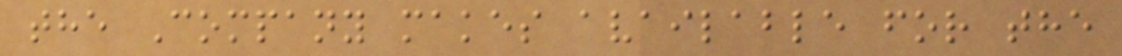the Company makes available for the
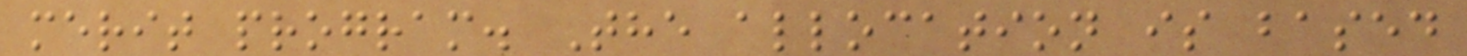merit program. The allocation is based
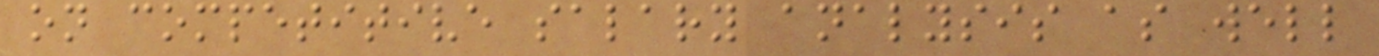on competitive salary analysis as well
